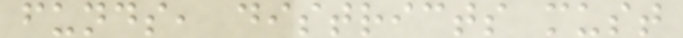funds, districts must
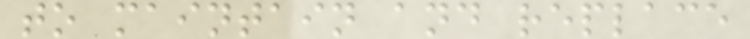to maintain and replace
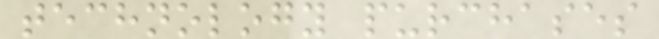technology purchases
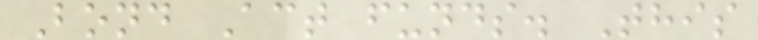Bond Act funds. This
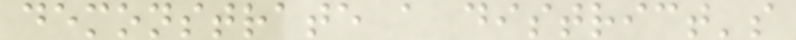demonstrate a district's
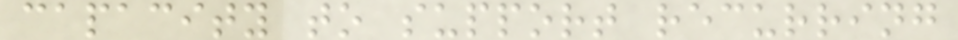capacity to support recurring
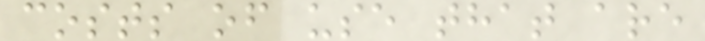costs of use that are
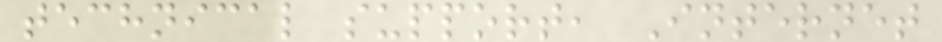technical support, Internet
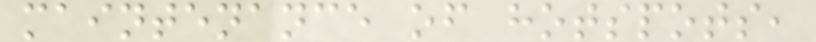maintenance of hotspots,
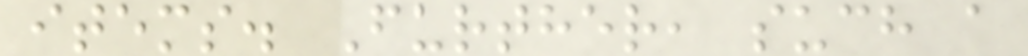items. Further, such a
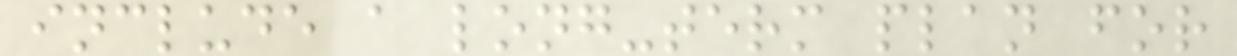include a long-term plan for
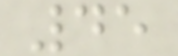45
